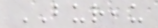BUREAU
